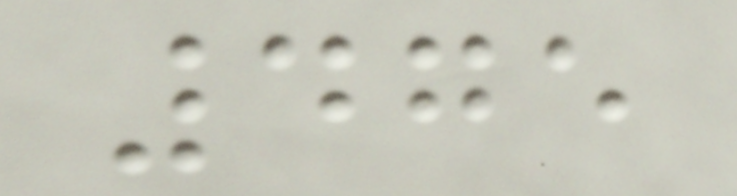475
